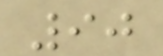90
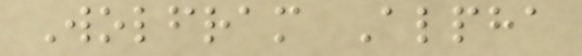Wolfram Alpha
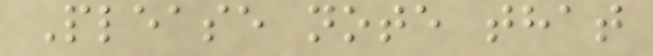Please note that
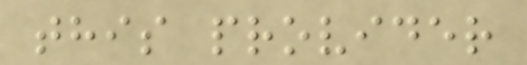this provider
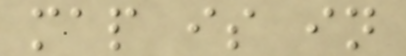map is in
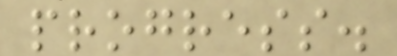progress.
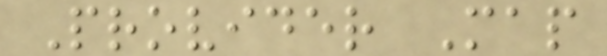Provider Map
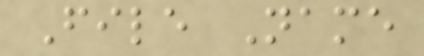File Name
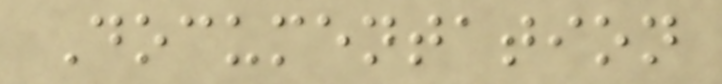Documentation
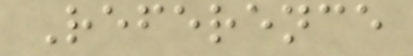Reference
